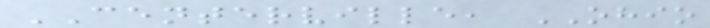CENTERVILLE, OHIO
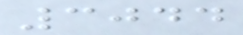3044
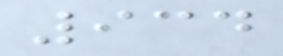934
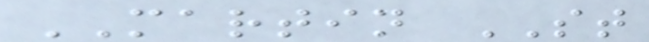MARTIN ST
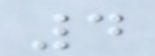4
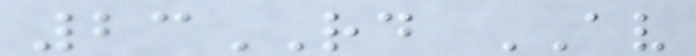23RD AV
